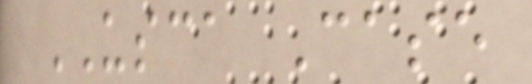USCA Case
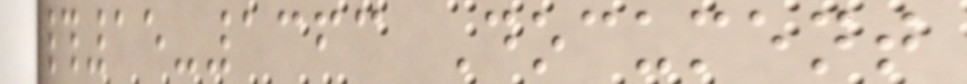#15-1363 Document
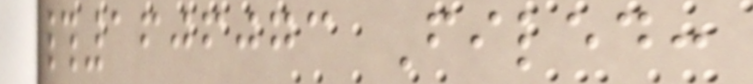#1606073 Filed:
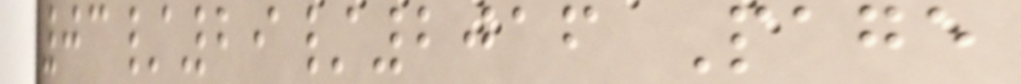03/29/2016 Page
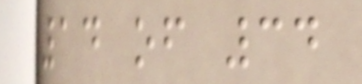14 of 34
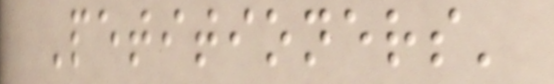Petitioners'
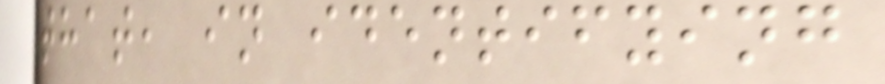that, in identifying
